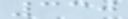330
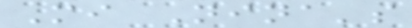Mi Nina's
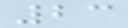23
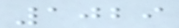1029
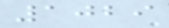1029
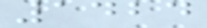1424
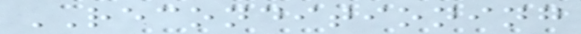RECONDITIONING
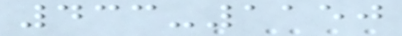433-1150
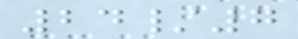24/7
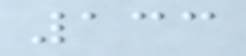133
